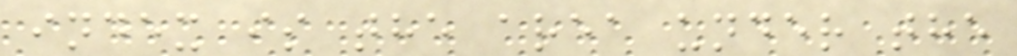index is the area under the
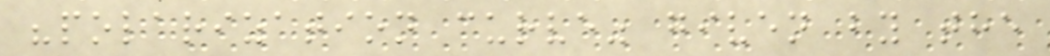"polarization curve" given by the
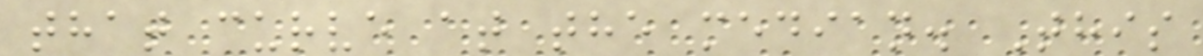that curve at the median. This
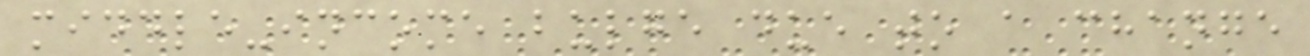middle-income bulge due to a change
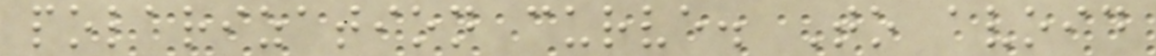polarization curve. To avoid
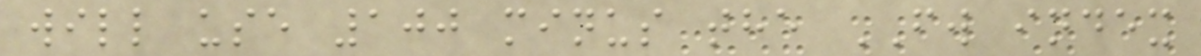will use 100 minus the FW index
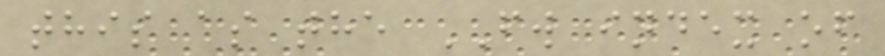this as the FW index of
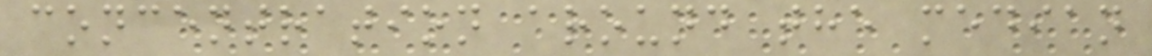concentration around the median
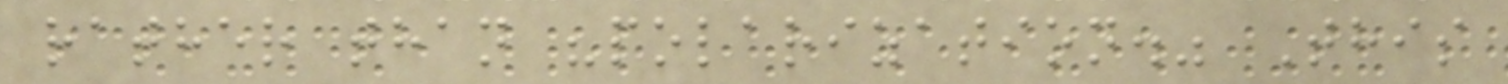rather than "polarization." This
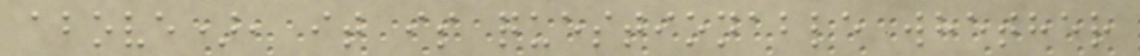above), it is questionable whether
